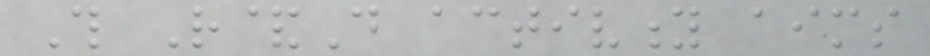This R&D activity aims
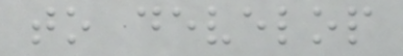to develop
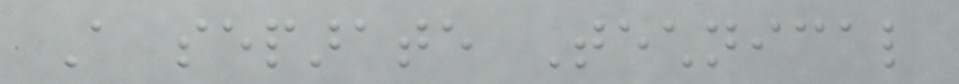A separate Technical
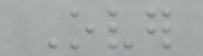Over
